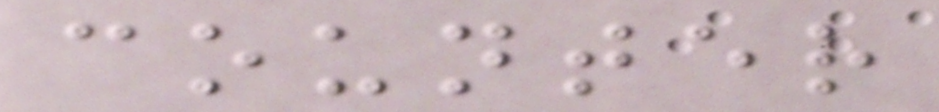counter
